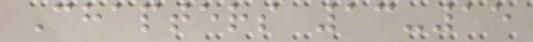Chapters 13-15
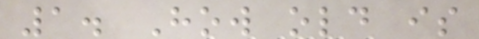1. How old is
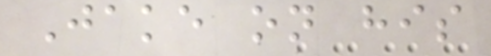Jake on his
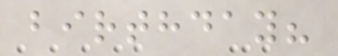birthday?
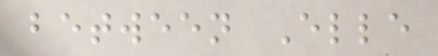between Elle
